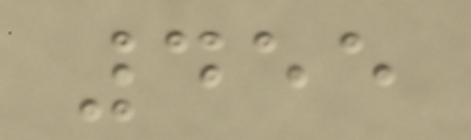455
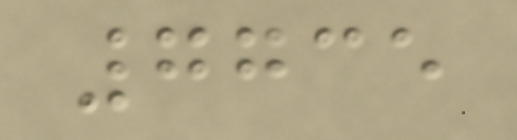7735
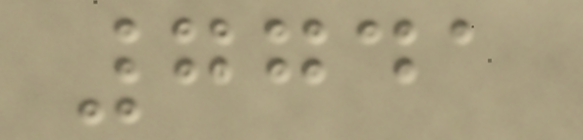7741
